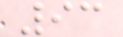93
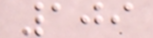109
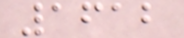1612
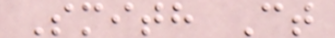Smith Ct
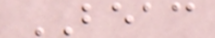BEAC
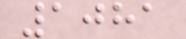1081
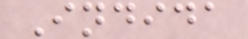Indida
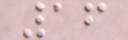16
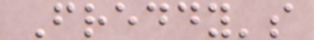Freddy's
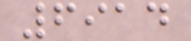6914
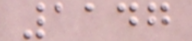1147
